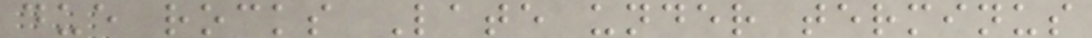due rocks Late under terminus
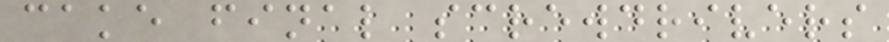cake final screwdrivers
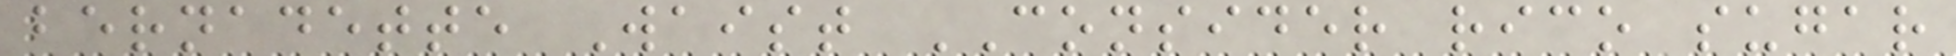bernadette Waist CONSIDER rico sugar
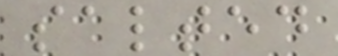salted
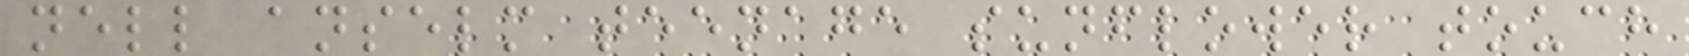nell anselm teenage sunflower touch
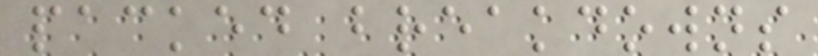packed breakdowns
